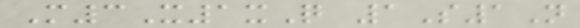M3X1xQ 1S1N
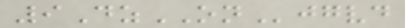9DzONjgvd
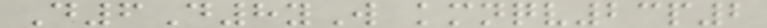D6D8yW kmnqv23p2
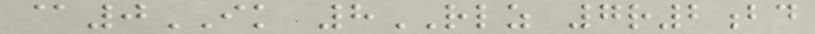@0IK 8RLZ 7r2bd
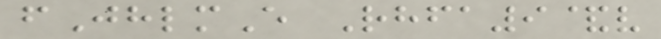fJhlmE Rhfa9&v
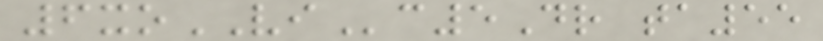6xoVIc5Dr ta55
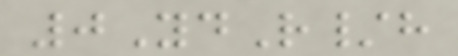0YdR/h
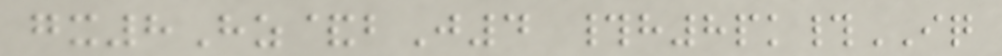gx8Hz&bJ4 #h8pk#IQ
